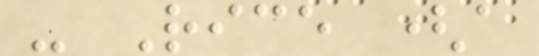- Rice (a
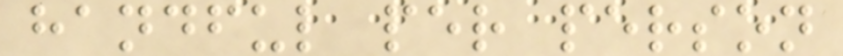handful per person
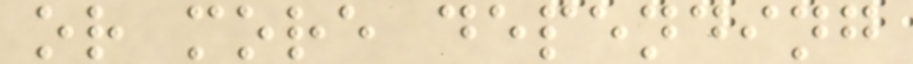or more depending
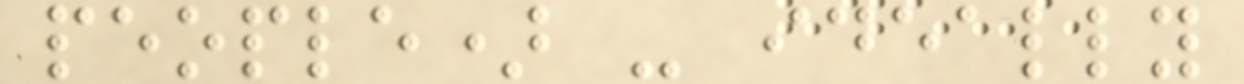people) - ideally
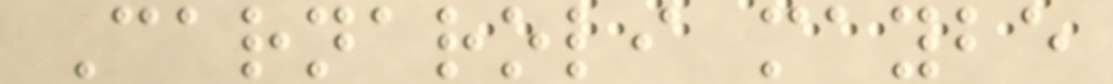Carnaroli maybe
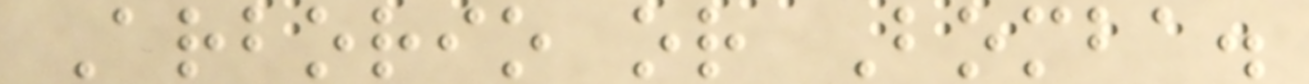Arborio or Bomba.
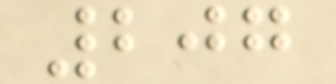207
